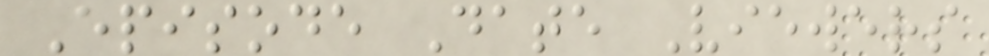Episode Date Viewers
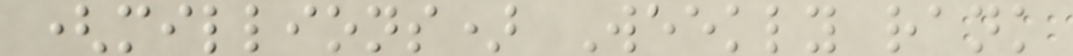(millions) Weekly rank
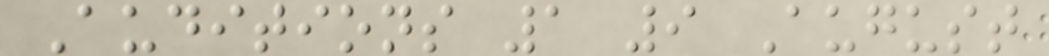Auditions 1 9 August
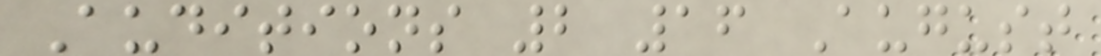Auditions 2 16 August
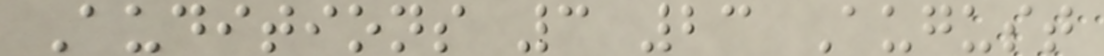Auditions 3 23 August
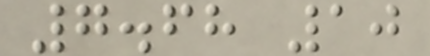7.68 10
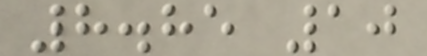8.85 10
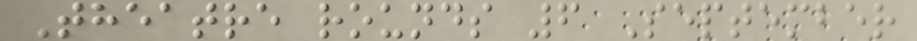Theatre rounds 6 September
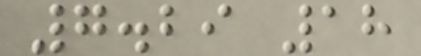7.29 18
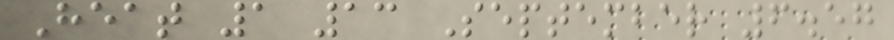Heat 1 13 September 6.57
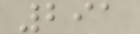291
